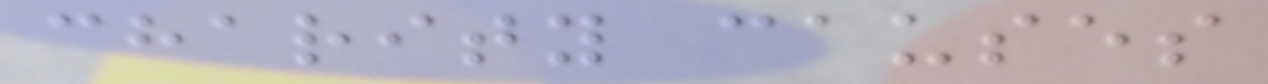charity causes
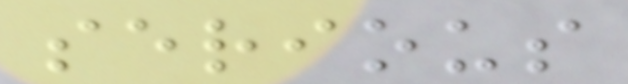serious
